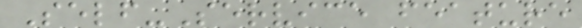Self-Service feature
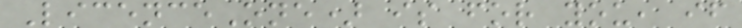LicenceOne) is for you, if
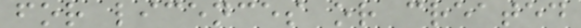for licences or created
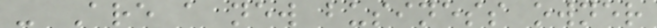- Are a new business owner
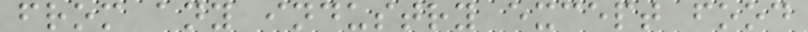from any industry except food
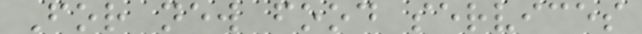For new food services
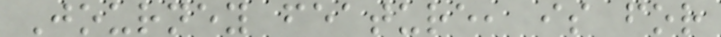Journey feature, is for
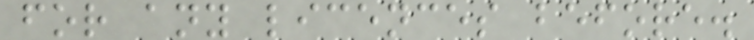for any licences before.
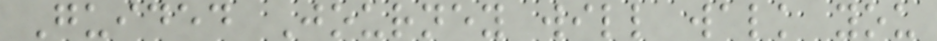Guided Journey will walk you
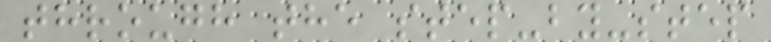through the step-by-step
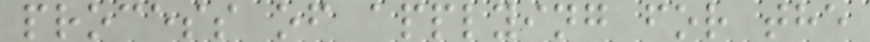process of applying for the
